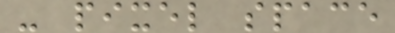- pixel space
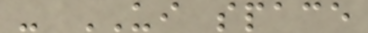- UI space
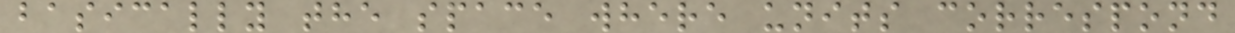basically the space where units correspond
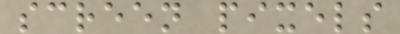screen pixels
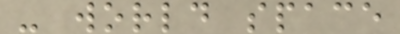- world space
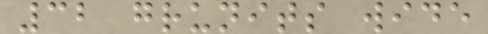32 grunits wide
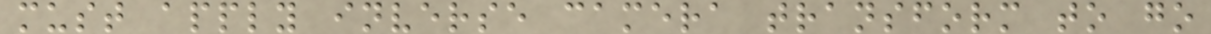must apply inverse camera transform to go
